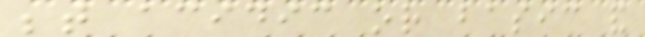between acidic or basic and
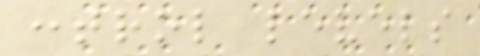control levels
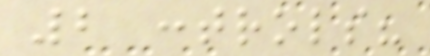2 controls?
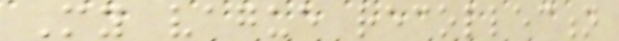My vague recollection
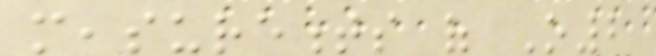measurements of O2
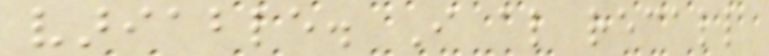variable. I also recall
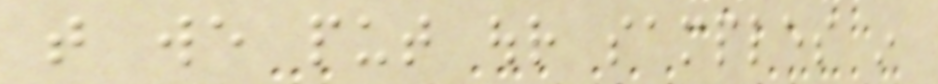that we put our samples in
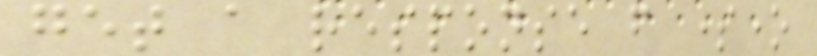get a response from someone
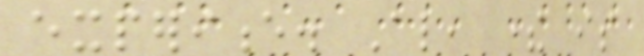experience. Also, there is
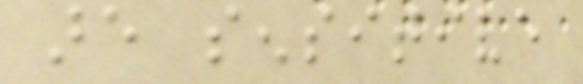are sensitive
